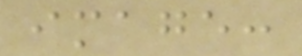image:
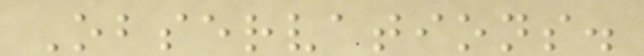Observations.
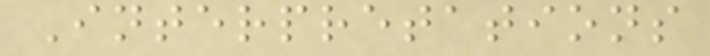Interpretations
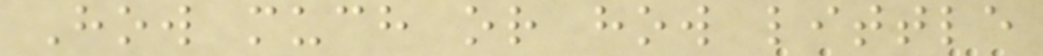How much or how little
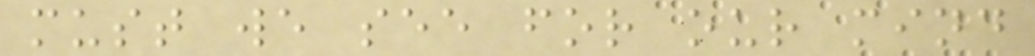must we see for our mind
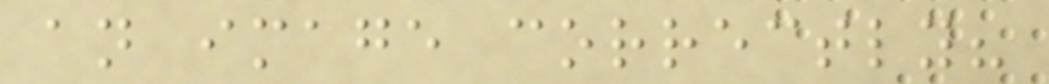an image correctly?
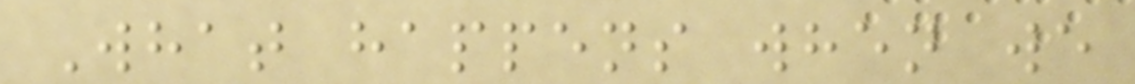What happens when we
